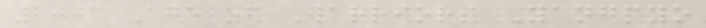2003 Age of Warriors Yangpyo
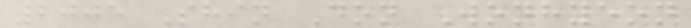2005 Shin Don Wonhyeon
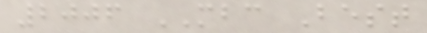2006 MBC Best
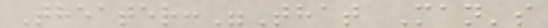Theater:"That Man's
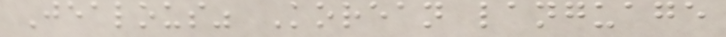Jealous" Korean language
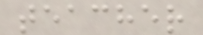teacher
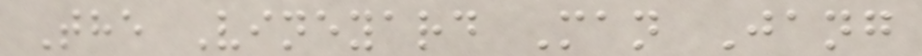The Vineyard Man Jang
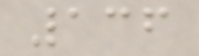136
